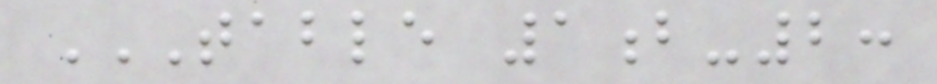TABLE 1B-2:
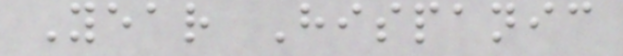Year Hispanic
